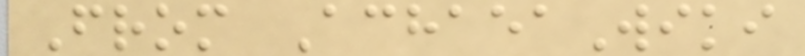From AchaeaWiki
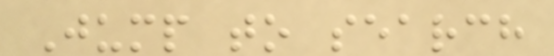Jump to search
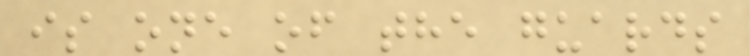is one of the guards
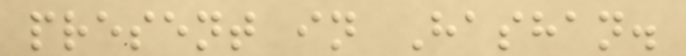present in Hashan.
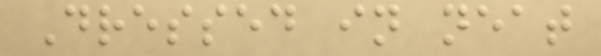Dressed in neat
